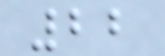22
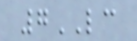7LC
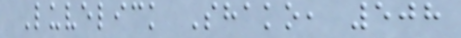Luvelick Shako, 508
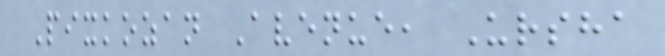Pixkozan Avenue, Ursha
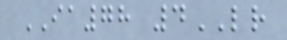IA78 4LR
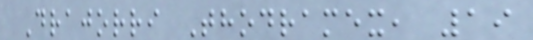Drajorri Thodramex, 19
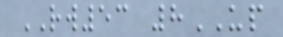RW53 8UP
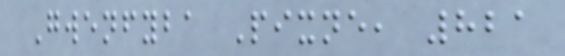Gwenfyba Pixne, 821
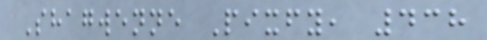Shagwenne Pixfy, 438
